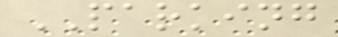PARKING
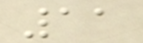11
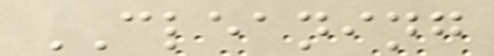CLEANING
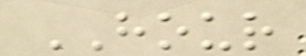HOUR
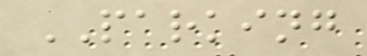PARKING
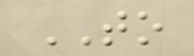TO
